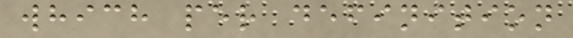which per definition
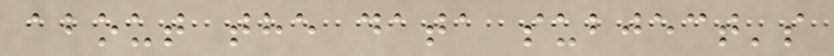about the data subject's
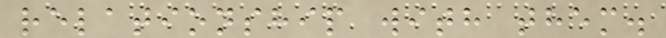relationship with them.
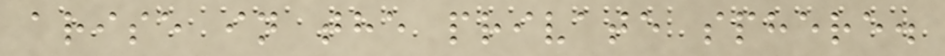arise in the private sphere.
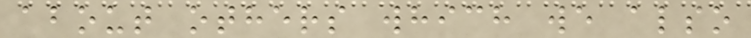about others which we also
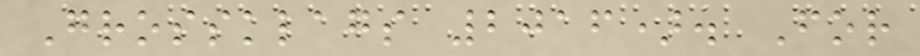Grossklags 2016). For
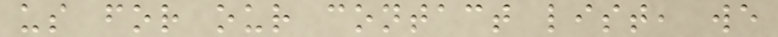us for our contact list, we
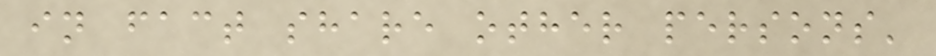in fact share other persons'
